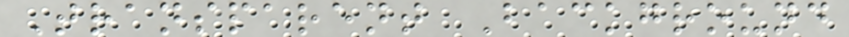Transparent Background
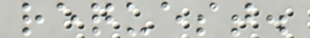request.
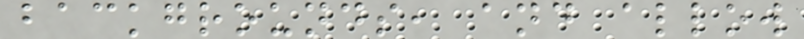backgrounds, and allow
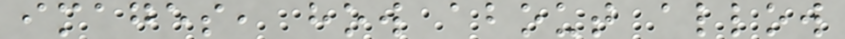images, how about allow
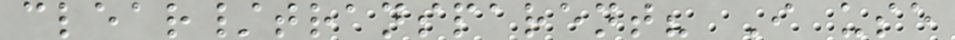clear/transparent? I use
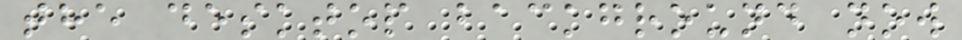the desktop background now
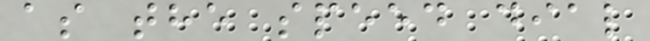as the speed dial
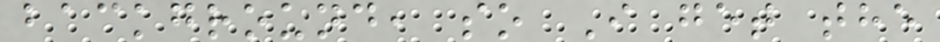background, so I get the
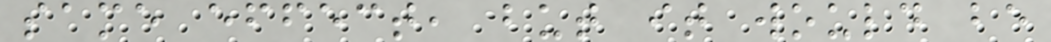same effect, but it would be
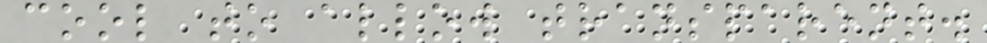cool to allow transparent.
